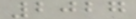2027
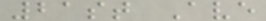21st Ave
